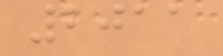2011
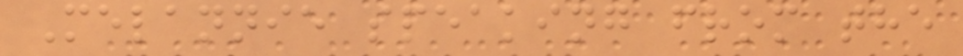Melannie speaking from the
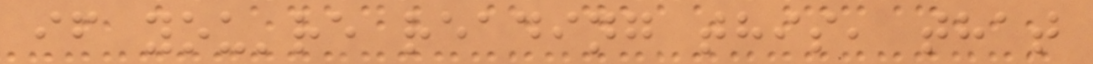if you're reading this, that
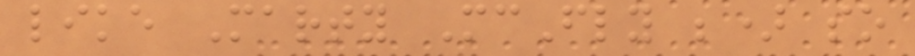like Marty McFly ;) so
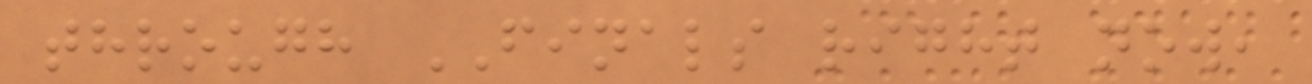through FINALS right now,
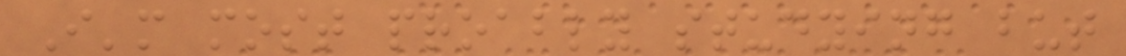I'm most proably studying but
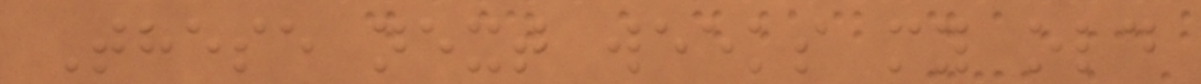These next weeks my old
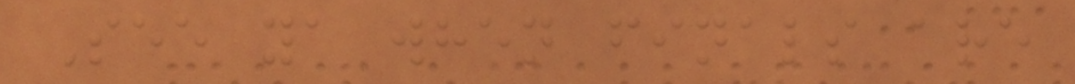See ya when finals are
